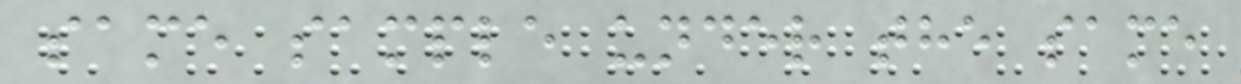same sample under the same
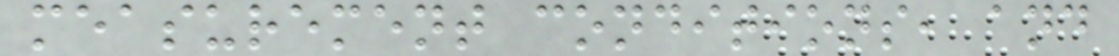measurement conditions, and
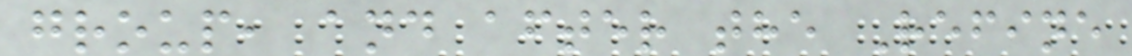group, and after the Refine
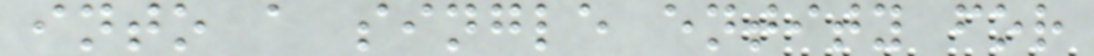into a single entity for
